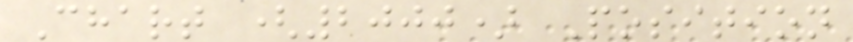Chart (2000) Position
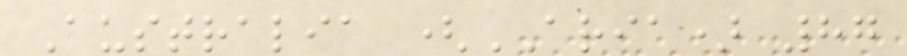Australia (ARIA) 87
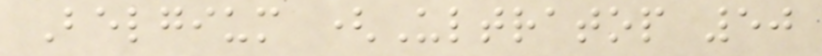Belgium (Ultratop 50
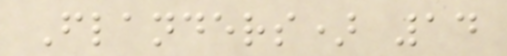Flanders) 14
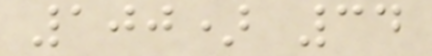100) 34
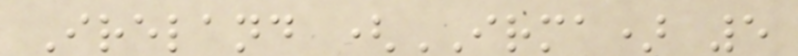Ireland (IRMA) 5
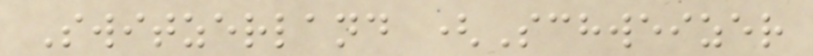Switzerland (Schweizer
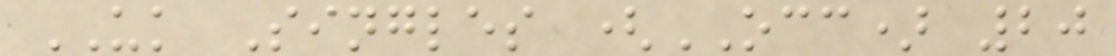UK Singles (OCC) 20
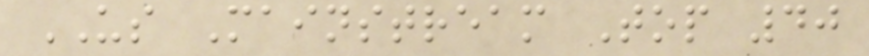US Mainstream Top 40
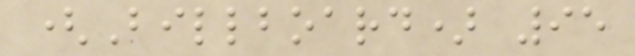(Billboard) 95
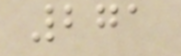271
